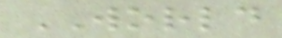WORLD
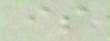is
